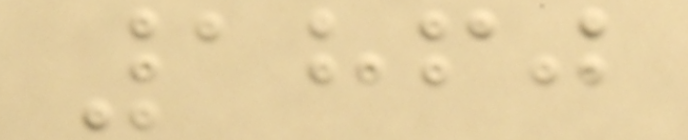1860
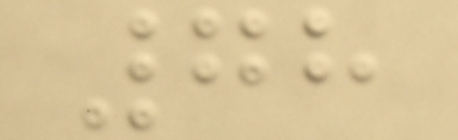78
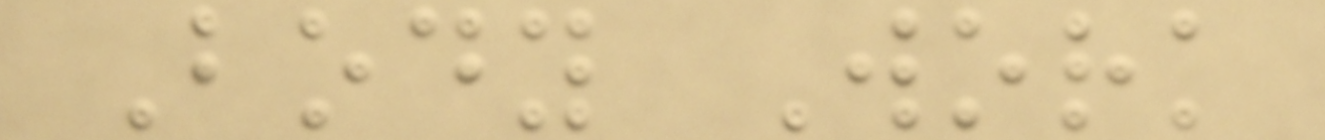Body Work
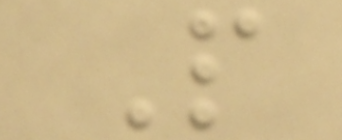P
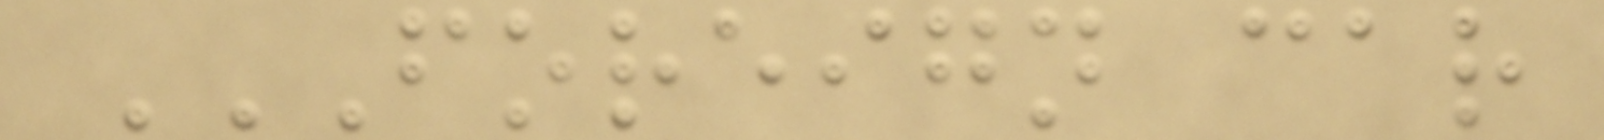FOREIGN CAR
